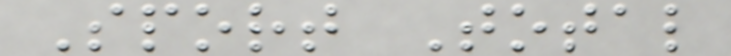Sport Total
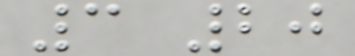3 20
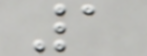1
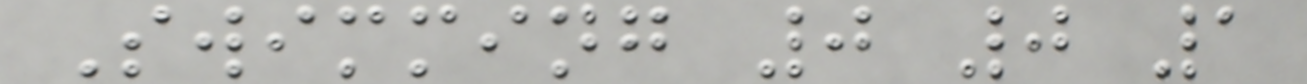Swimming 0 0 1
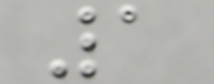1
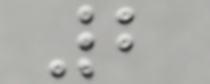2
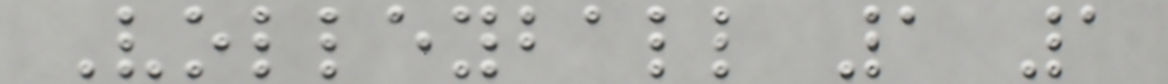Volleyball 1 1
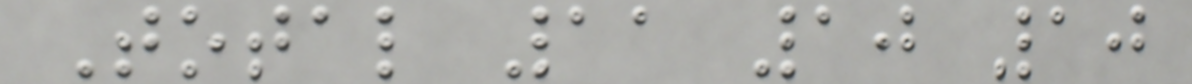Total 11 10 10
